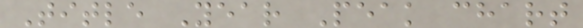Title Year Peak chart
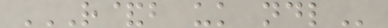R&B UK NDL
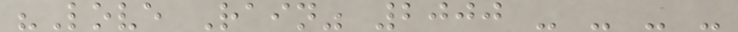"Love Rain" 2000 - - - -
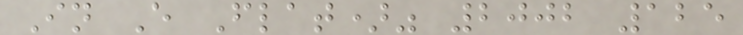In E Flat)" 2002 125
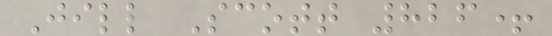Jill Scott 826+
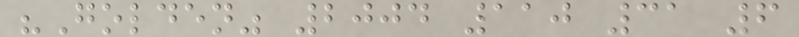"Golden" 2004 110 31 6
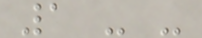1 - -
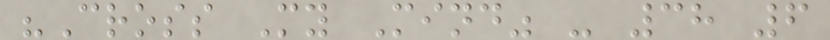"Cross My Mind" - 38 6
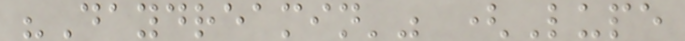"Daydreamin'" (Lupe
